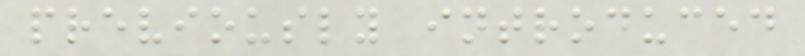previously introduced
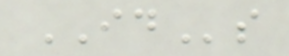IDs
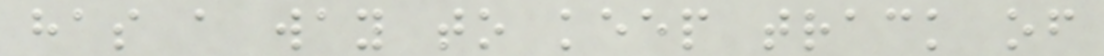has a way to keep track of
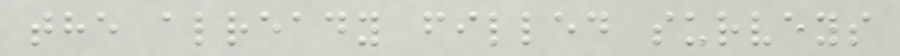the already filled surveys
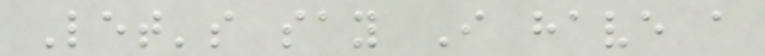Let's say I have a
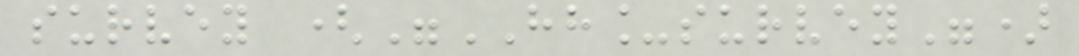survey ("HH_survey")
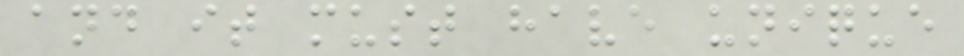and it must have unique
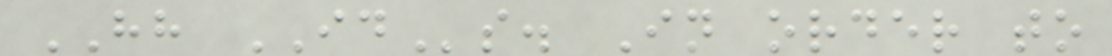HH IDs. In order to
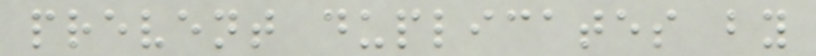prevent duplicates by
